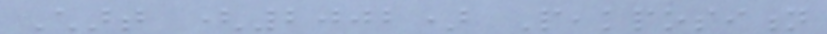Chart (2002) Peakposition
